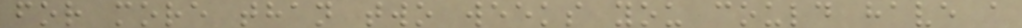for more than two weeks you could have a
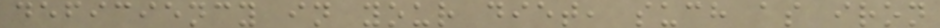deficiency in your diet, such as iron
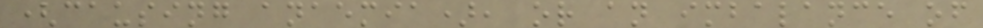(causing anaemia), or an imbalance of
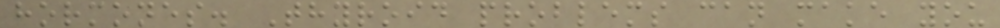hormones. Thyroid problems can make you
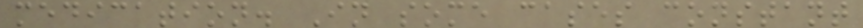medication. In some cases constant
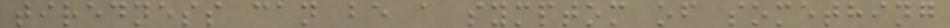tiredness can be a symptom of something
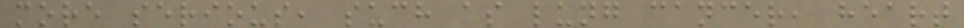more serious, such as lung cancer, heart
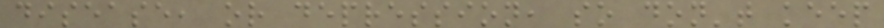disease, or depression, so don't keep
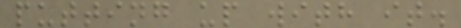putting up with it.
